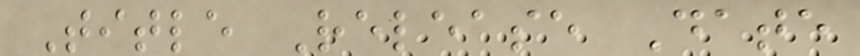Title Release Date
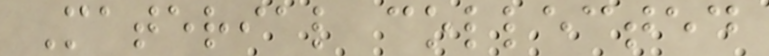Material collected
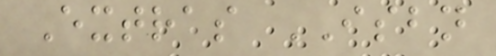Extras ISBN
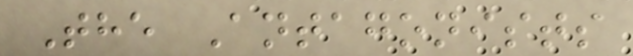The Antagonists
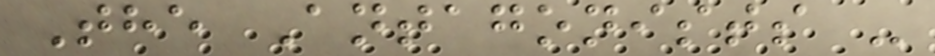The Antagonists -
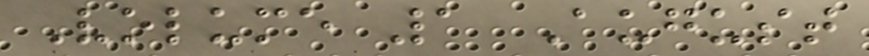Volume 1 August
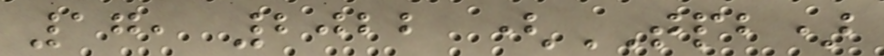17, 2022 (TPB)
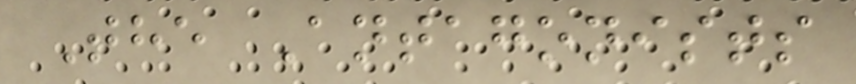The Antagonists
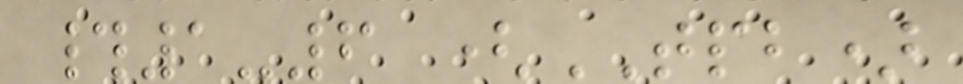#1-6 (TPB)
